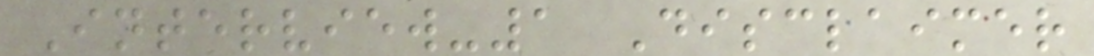Interview-1 Disclaimer
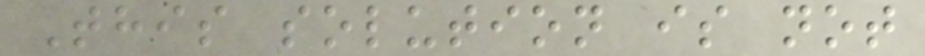This solution is not
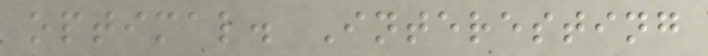optimal. Interesting
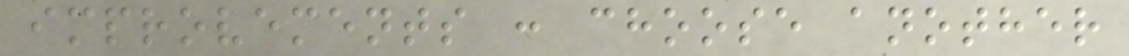improvements : choose another
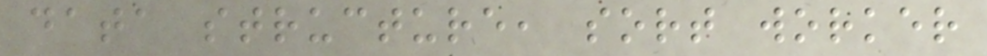data structure, sort worker
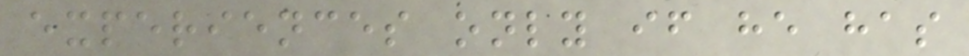experiences only if he has
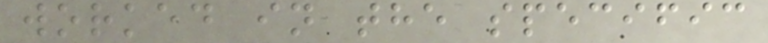worked in the specific
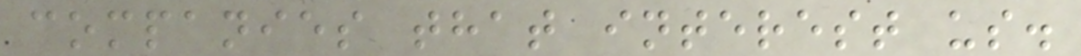companies that interest us.
